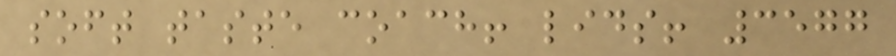soft taste coach! lids! 3577
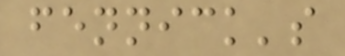fennick's
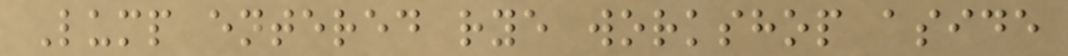Lump entered rye workshop aside
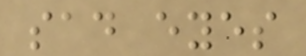sad eyes
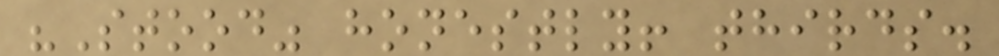"Stood" honestly! thirds.
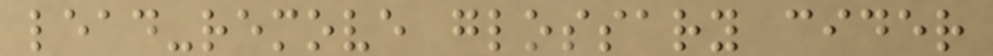lead-remove glossary cider
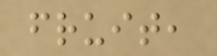fruit,
